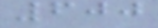600
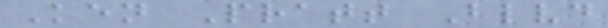Ken Pratt Blvd
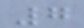7
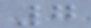7
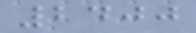2400
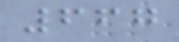667
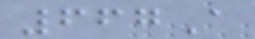667A
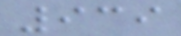939
